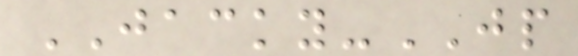JACKY-JP
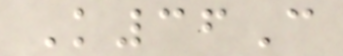K36C
